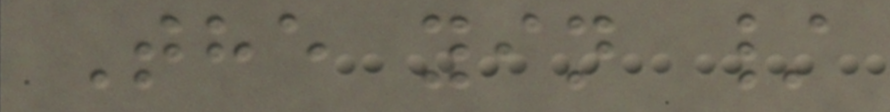The yin /
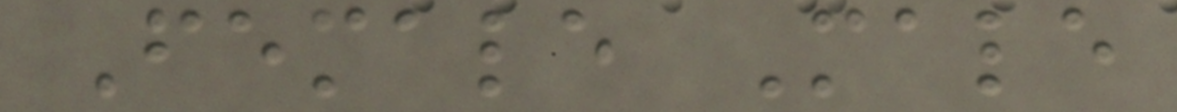Female Male
